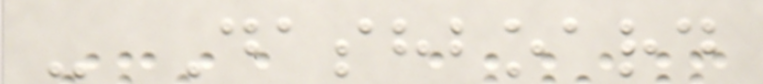- Dashboard
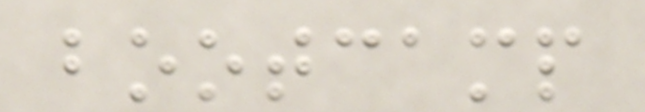bootcamp
